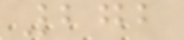272
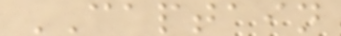CAPTAIN
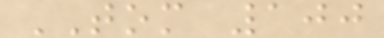TOM 100
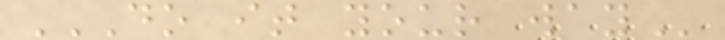DO IT YOUR WAY
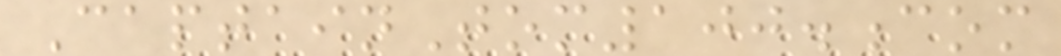CaptainTom100.com
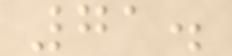71.
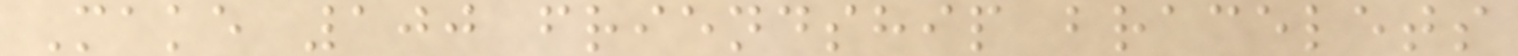Make 100 friendship bracelets
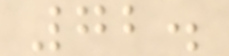72.
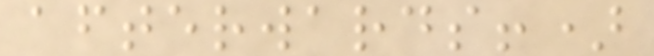afterwards!)
